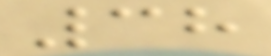38
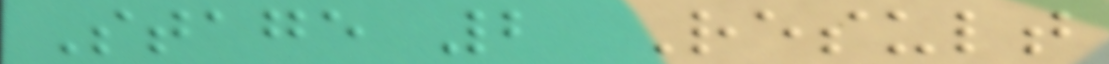Stage 2 Result
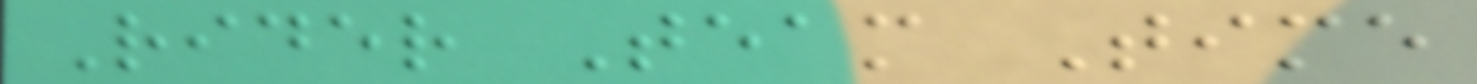Rider Team Time
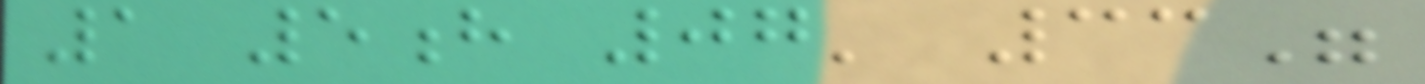1 5h 07' 33"
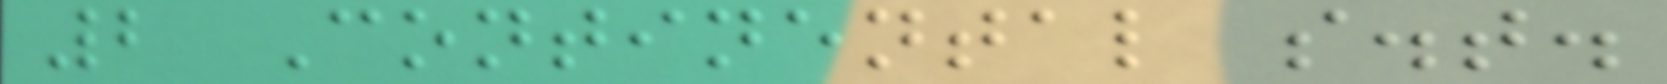2 Continental s.t.
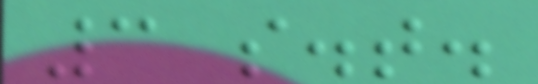3 s.t.
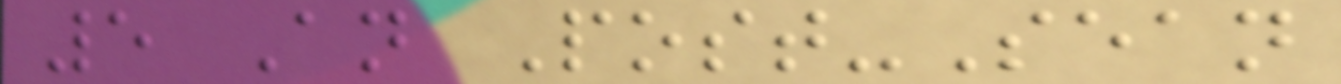5 An Post-Sean
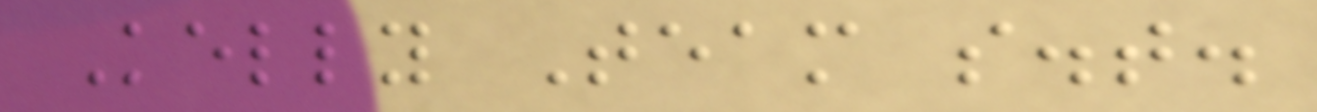Kelly Team s.t.
